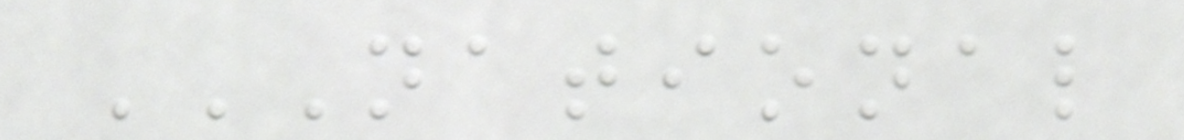NATIONAL
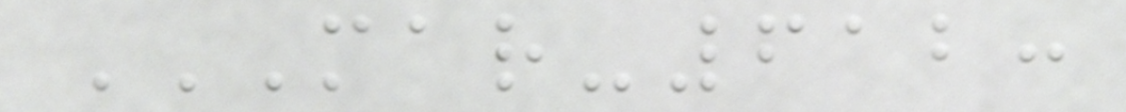MAR-612:
